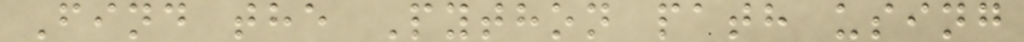Find the Python path using
